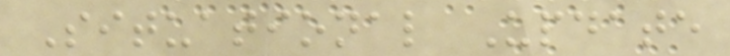Situational Update
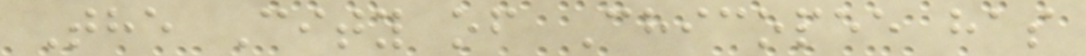The City of Chicopee has
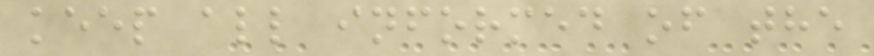keep all informed of the
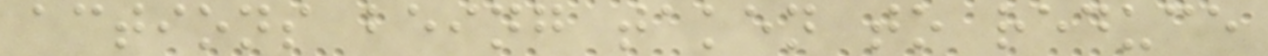actions being taken to reduce
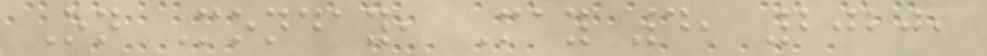On Monday, May 4, 2020,
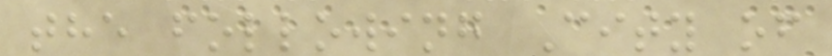the following City of
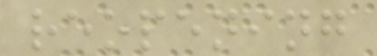reopening
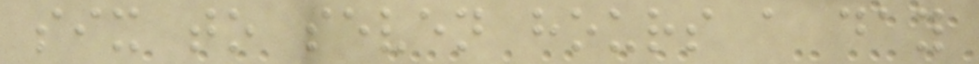six to seven hours a day
